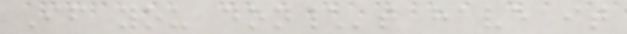If you don\'t have it
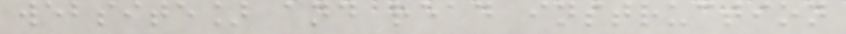website] and read instruction
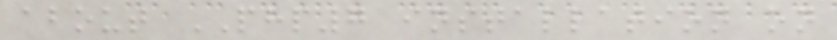about PHP7 installation on
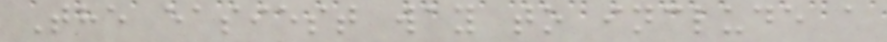The easiest way to include a
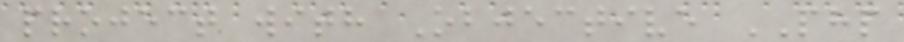project with Objective PHP
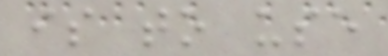is to use
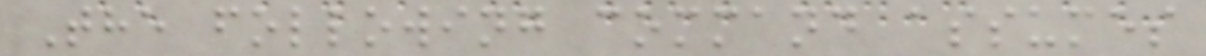The following command assumes
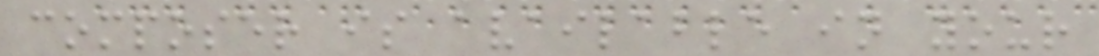composer is available in your
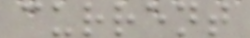current
